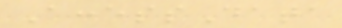AccessData
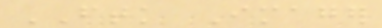FTK Imager
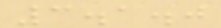3.1.0
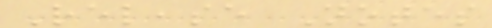Release Notes
